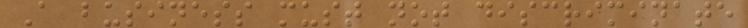A business must not discriminate
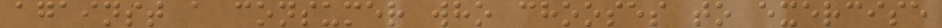against a consumer who chooses to exercise
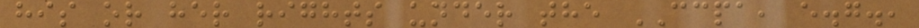his or her rights under the CCPA, e.g.,
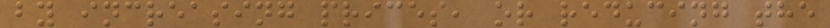by increasing prices, or reducing the
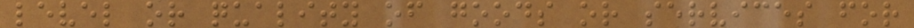level or quality of goods or services for
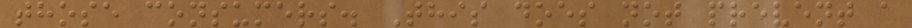those consumers. This does not prevent a
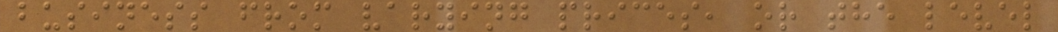business from varying prices, or the level
